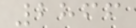2866
